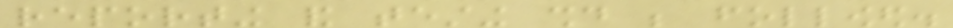reporting and testing should be followed.
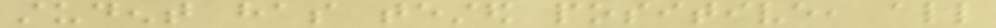student has tested positive, all
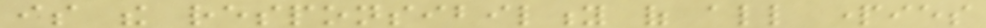is the responsibility of all parties
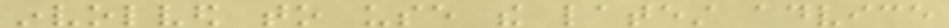involved to use the latest advice
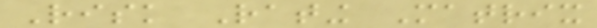Risk Rating Matrix
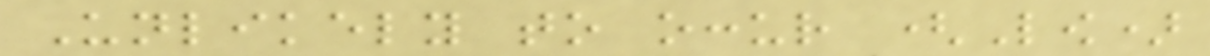Unlikely to occur (Low)
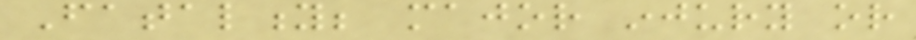Fatality; major injury or
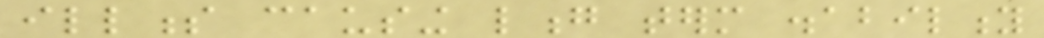illness causing long term disability
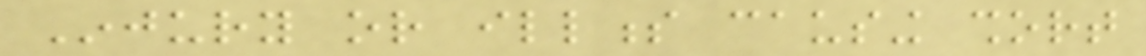Injury or illness causing short
